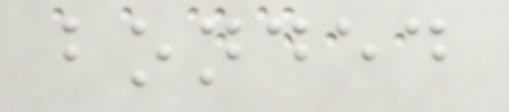bonded
